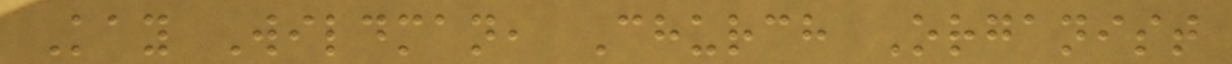Kay Wildman, Church Organist
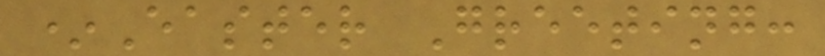*Easter Greeting:
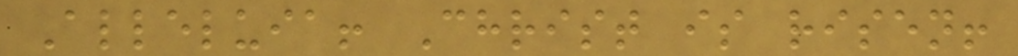Alleluia! Christ is risen!
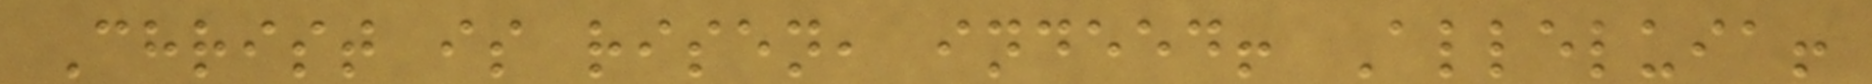Christ is risen, indeed! Alleluia!
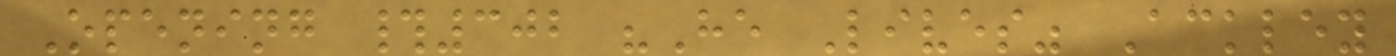Opening #302 "He Lives" Ackley
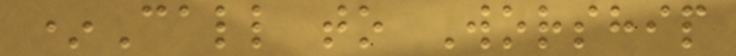*Call to Worship
